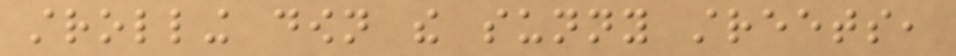strolling down the sunny streets,
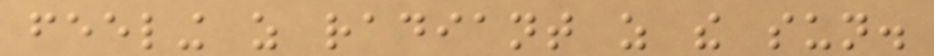feeling as radiant as the sun.
